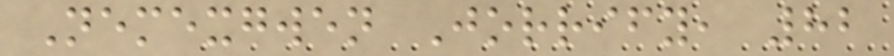Nemexgwen Jorrify, 82
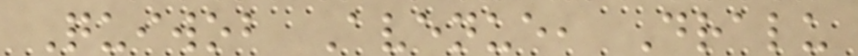Quiwob Avenue, Dralu
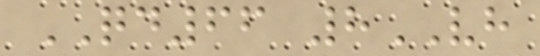QD66 8VH
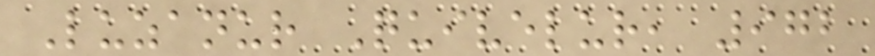Luzanur Quivelur, 972
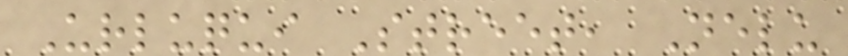Urluqui Street, Nelu
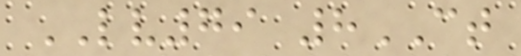LV79 8CT
